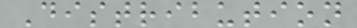Distribution
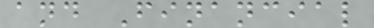and Financial
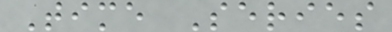Time Series
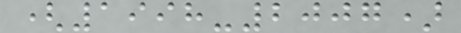(1998-2007)
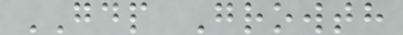GDP Growth
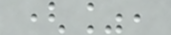(%,
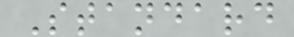Standard
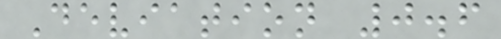Deviation 0.6
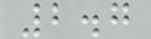2.7
